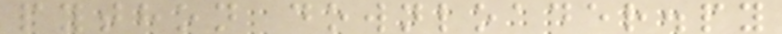python downloader.py
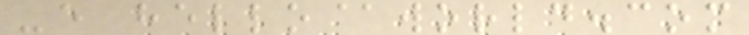-e hello@world.com
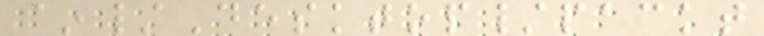~/Desktop/packt
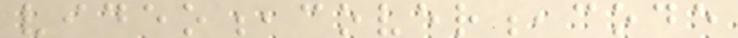video,cover,code
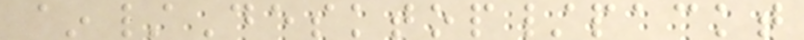~/Desktop/packt
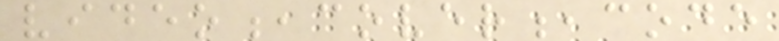video,cover,code
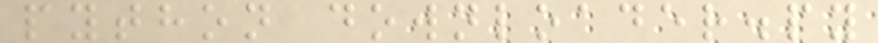python downloader.py
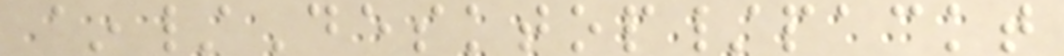~/Desktop/packt
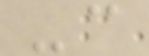-c
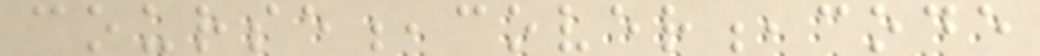course,cover,code
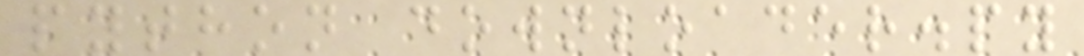python downloader.py
